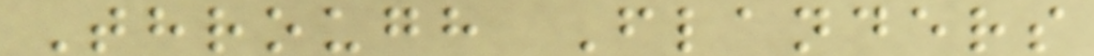Through Flanders
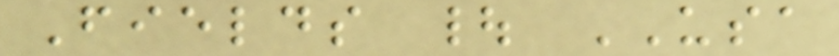Fields | USA
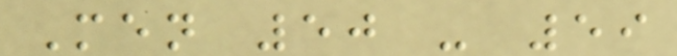Men 50 - 59
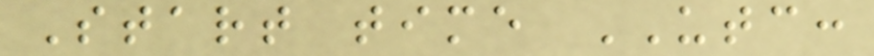Start time UTC:
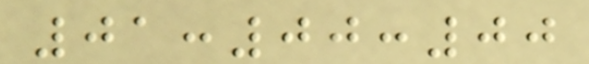01:00:00
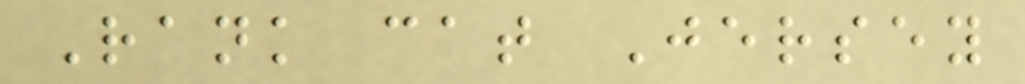Rank cat Jersey
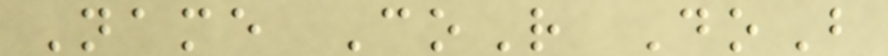Name CoR DoB
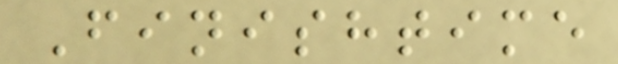Finishtime
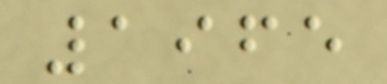1965
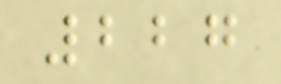227
